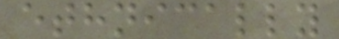ethnically
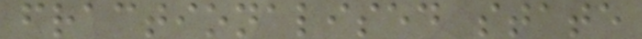fractionalised state
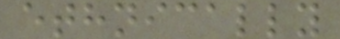ethnically
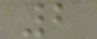2
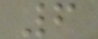6
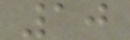10
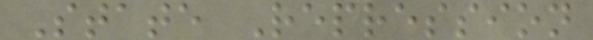State Repression
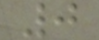0
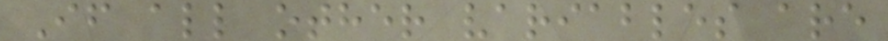If all other variables are
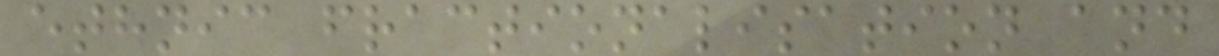ethnic fractionalisation and
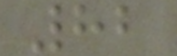82
